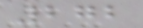272
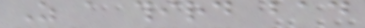As a third bad
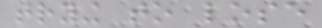trying to lose
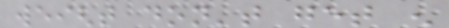weight don't get enough
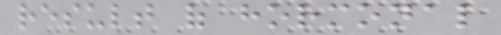result of hormonal
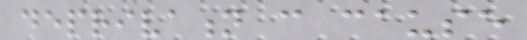deprivation can cause
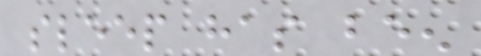sleep has been
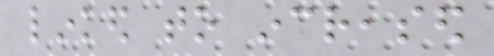linked to increased
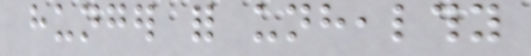hunger for unhealthy
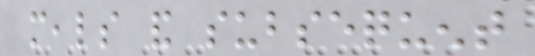meals and subsequent
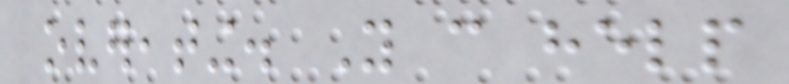overeating. You can help
